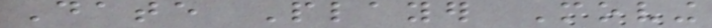Date Player Moving
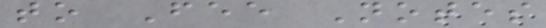to Fee Notes
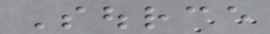Source
